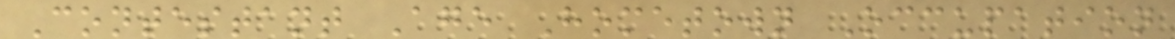Contestant Age Hometown Occupation
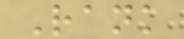Rank
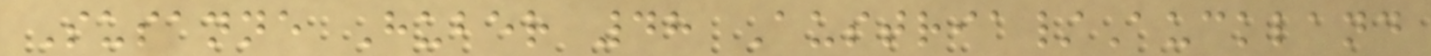Susanne Huber 48 Austria/Auckland
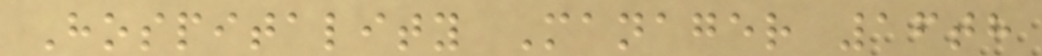Hospitality Manager 16th
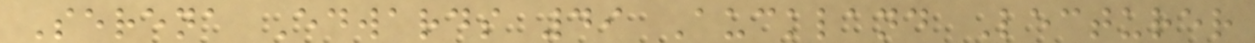Serena Edwards 49 Auckland Lecturer
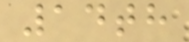14th
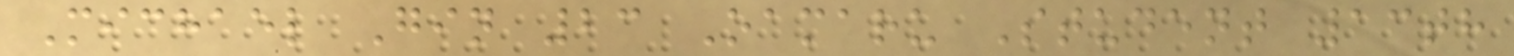Michael Gin 23 Oamaru Student 13th
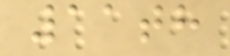11th
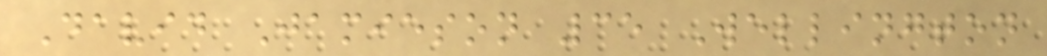David Jamieson 35 Wellington
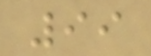99
